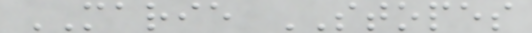MARIE STOPES
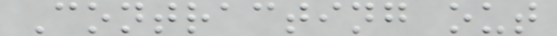Contracting out
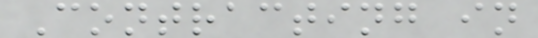Contracting in
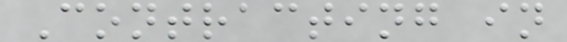Contracting in
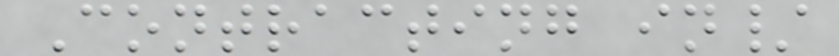Contracting in/
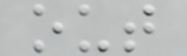out
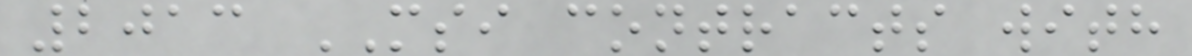2013 MSI contracts with
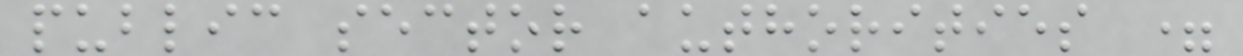public sector authorities =
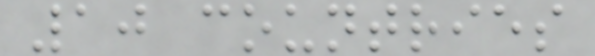10 countries
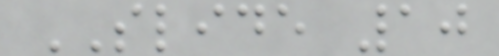SLIDE 10
